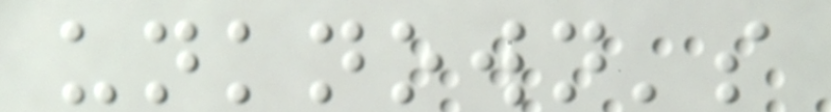unknown's
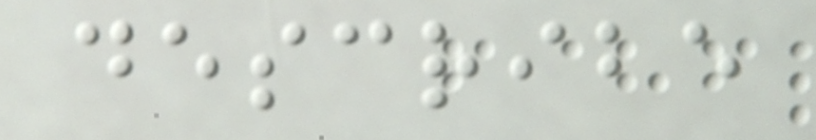describe
